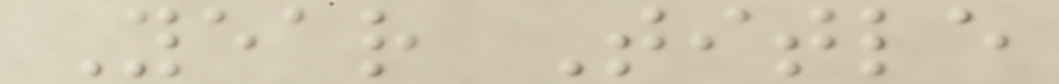Year Title
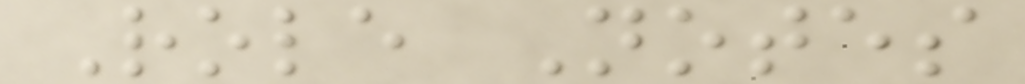Role Notes
